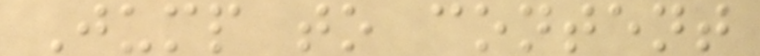Jump to content
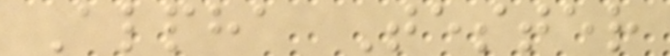Alpha Tester
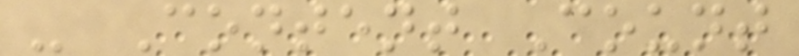- Content Count
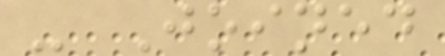- Joined
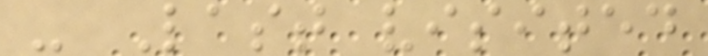- Last visited
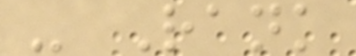- Rank
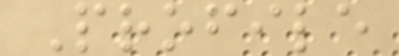Profile
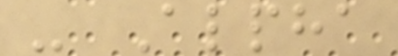- Alpha
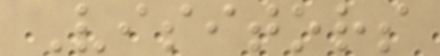Visitors
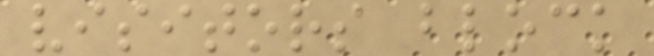visitors block
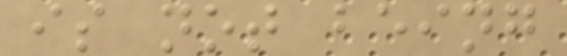is not being
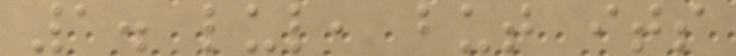1. lul, but its
